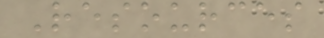Resources
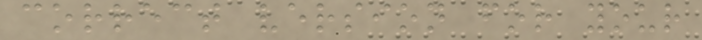correct version for your
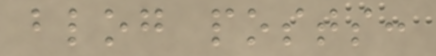blog posts:
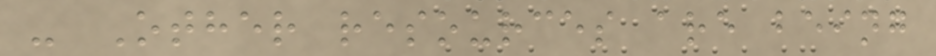- Other resources are being
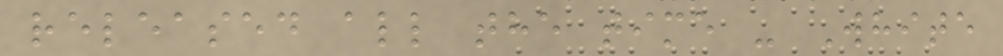released all the time - White
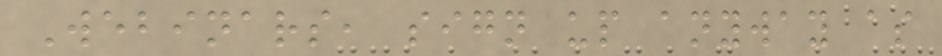Webinars, sign up anyway as
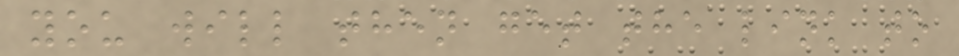you will then get the link to
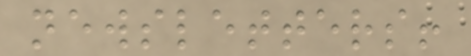newsletters!
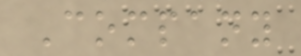Company
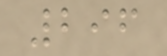296
